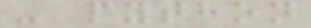- python
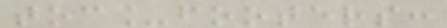toc_footers:
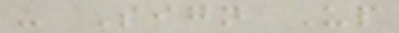- Sign Up
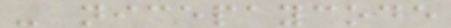- nicepaycode
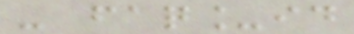- faq_id
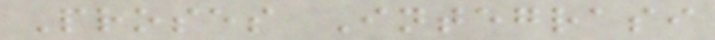Proses Integrasi
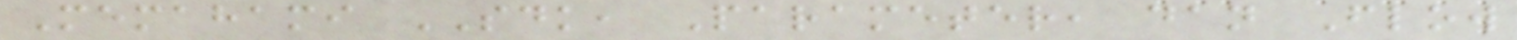Memahami SDK, Parameter, dan Flow
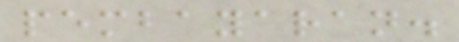pembayaran.
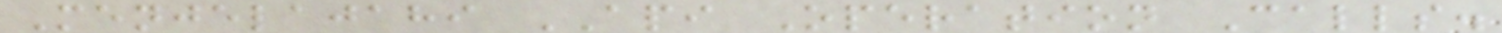Menjelajahi API Operation Calls.
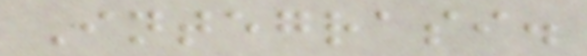Integrasi.
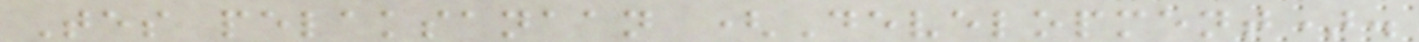Tes pelaksanaan (Development).
